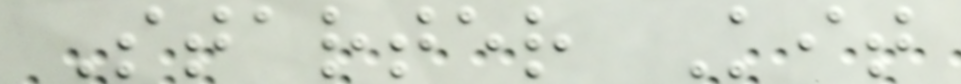Starter Kit
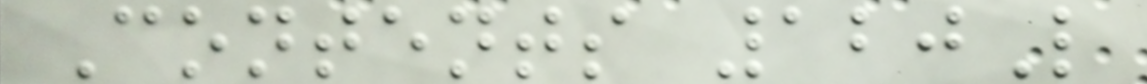Contents 120L
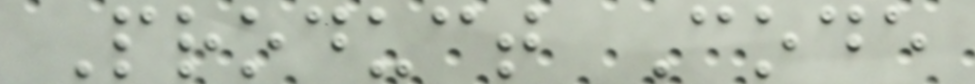Product Code
